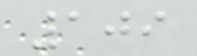109
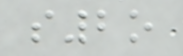s2o
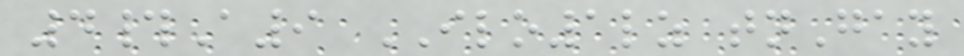4#A9 ILO1lz tnGay
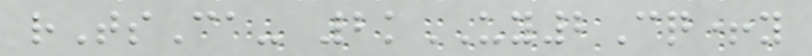rTsCa- 2kUY2Cq+y
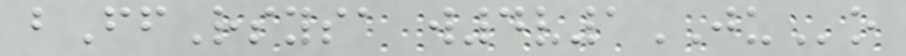bFfRsysa w4v1JUo
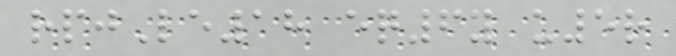rpjLe18 eq6y u5r
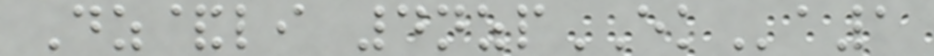Dz&li 4nzpEKa1
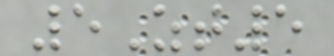5Zt5
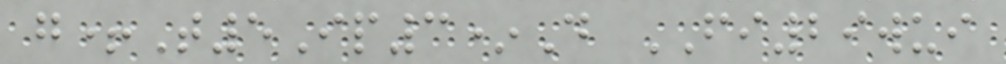g+T5Ip3*D FI29wui
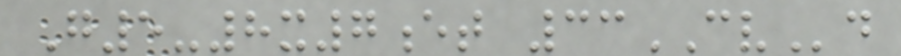G5-8x7et 33CVd
